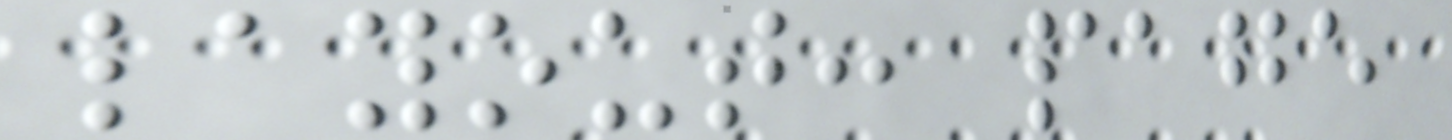layout: page
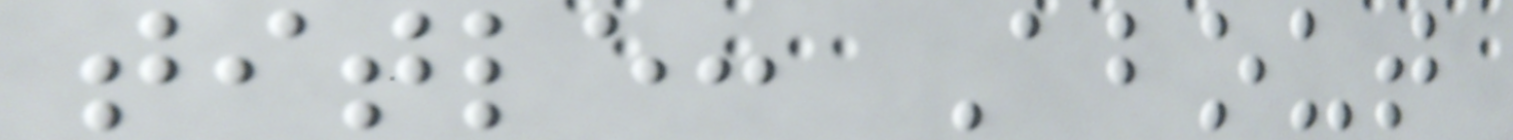title: About
